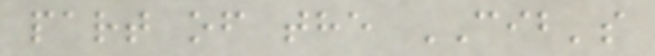part of the CIB's
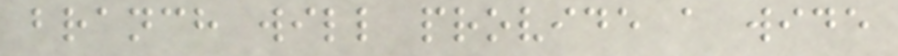branch will provide a wide
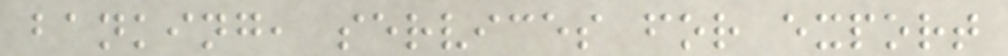banking, services for export
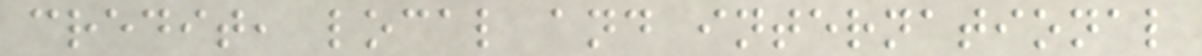credit, local and international
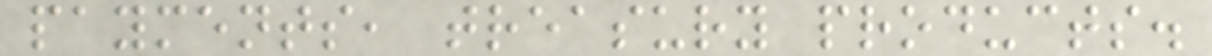payments, treasury products.
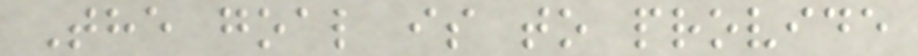The goal is to provide
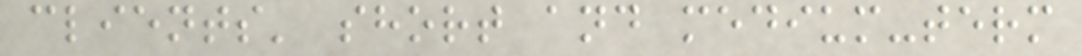clients' short and medium-term
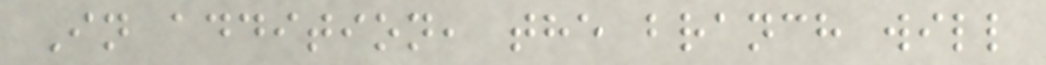In addition, the branch will
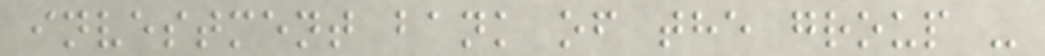investment bank of the group -
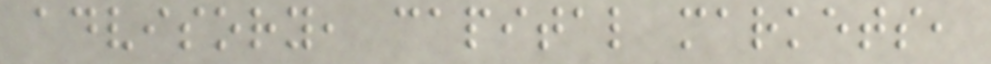advisory, capital markets,
